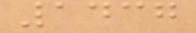1437
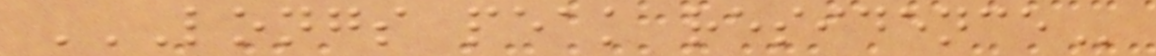LONGS PEAK RESIDENCE
